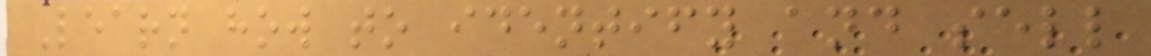Learn how to identify and sell
